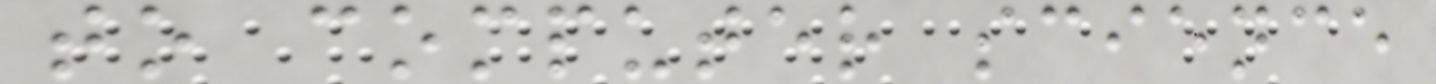to computer science
